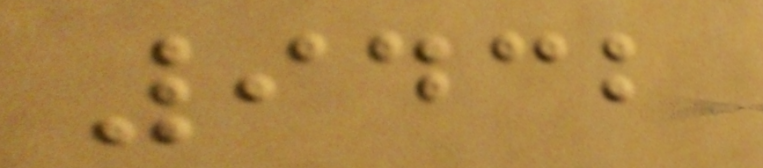9432
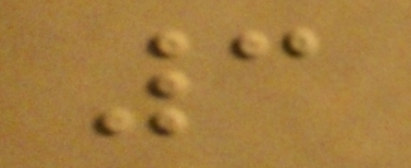3
